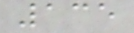135
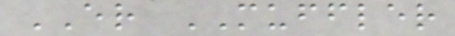ER MUFFLER
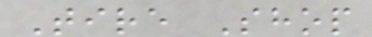Tire Shop
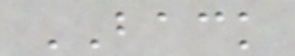BACK
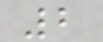2
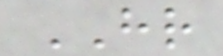HR
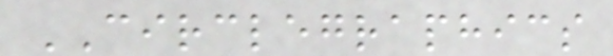CIRCLEGRAPHICS
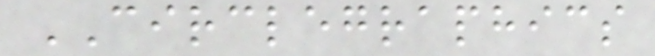CIRCLEGRAPHICS
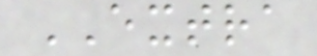EXTRA
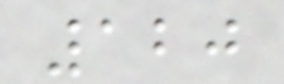120
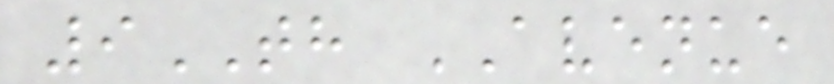9TH AVENUE
